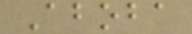Aboba
